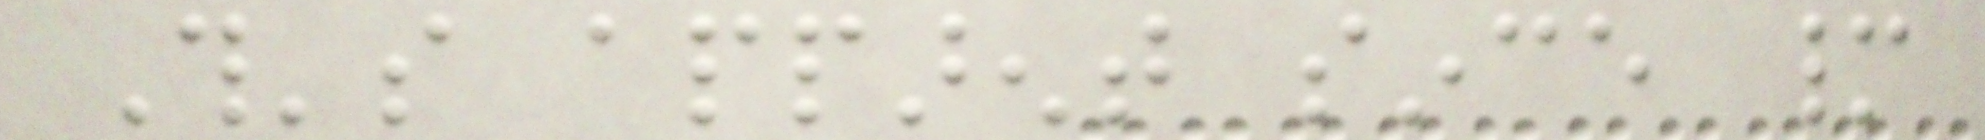This's apparent since many
